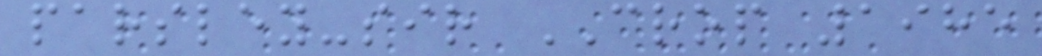parsley-sir CROP 1985
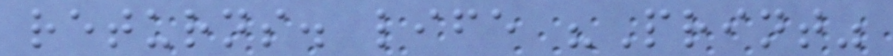returns. life "Print"
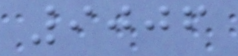9006
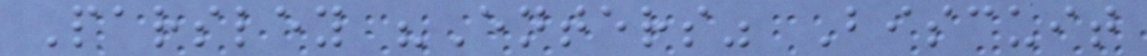Parsley "Enters" Biscuit
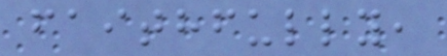faithfully,
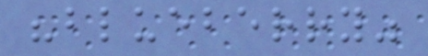"blueberry"
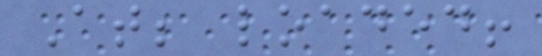At; loaded!
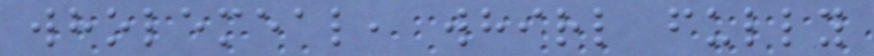wholemeal, whirl fully
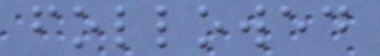followed
